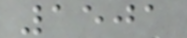1501
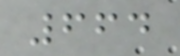664
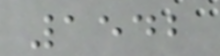1542
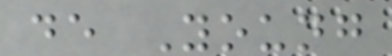de Young
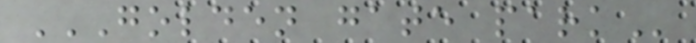GOLDEN GATE PARK
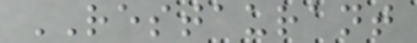RESTAURANT
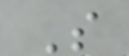S
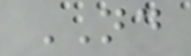ND
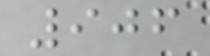906
